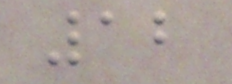12
